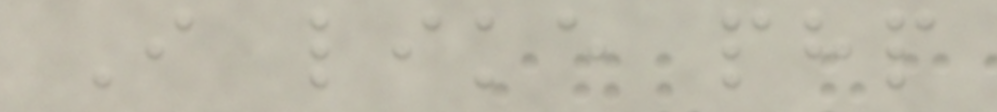I like php
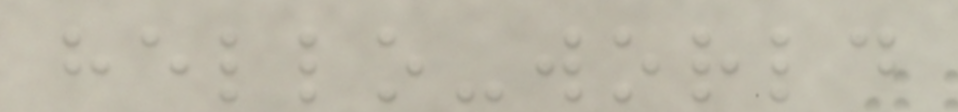hello-world
